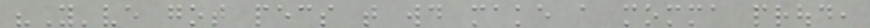"You've got pecs that would make a momma proud,
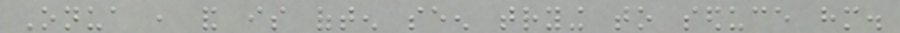Onua , and is often seen trying to seduce him.
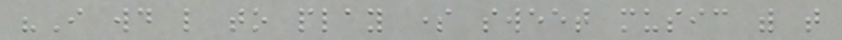"I would like to play some sweet music with that
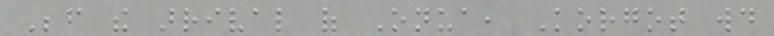Before the arrival of Onua, Korgot would
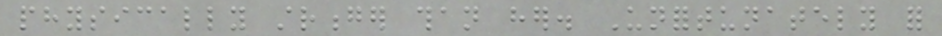physically stronger than her. Unfortunately for
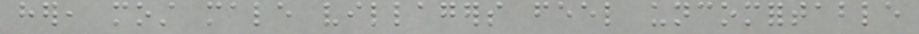her, most male villagers feel uncomfortable
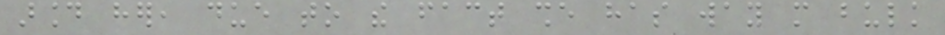around her, due to the fact she has way more bulk
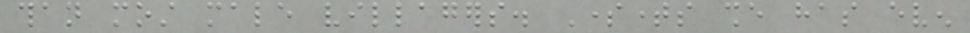than most male villagers. Sometimes she has even
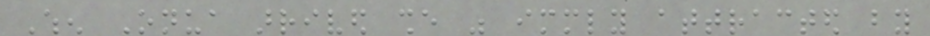When Onua arrived she was immediately attracted by
